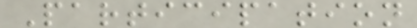Participation
